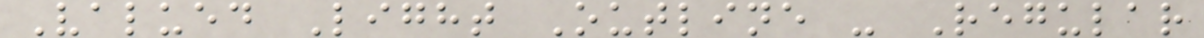Valued Light Outline - Regular
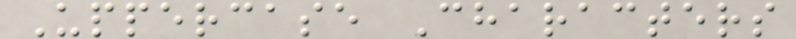Uppercase Characters
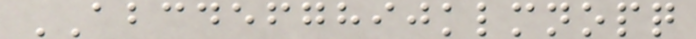ABCDEFGHIJKLMNOPQ
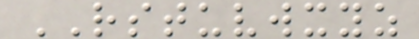RSTUVWXYZ
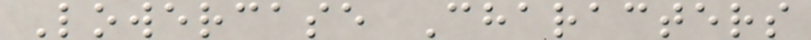Lowercase Characters
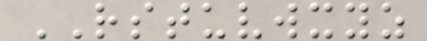RSTUVWXYZ
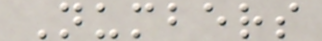Numbers
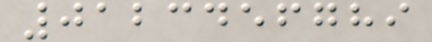0123456789
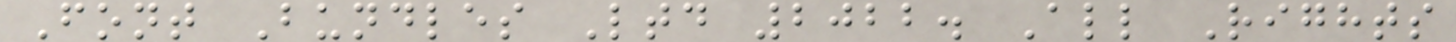Font Bundles Ltd 2022. All Rights
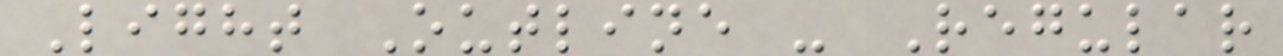Light Outline - Regular
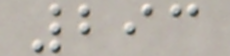293
